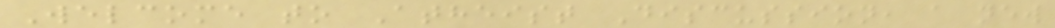Welcome to Atheist Discussion, a new
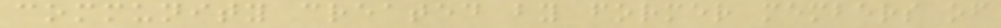community created by former members of
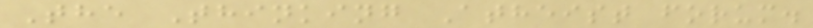The Thinking Atheist forum.
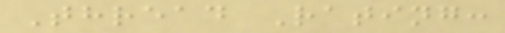Thread Rating:
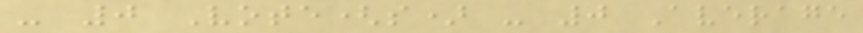- 0 Vote(s) - 0 Average
